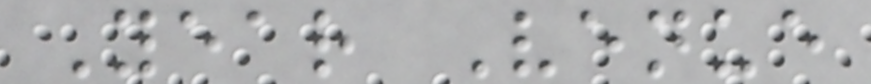Year Venue
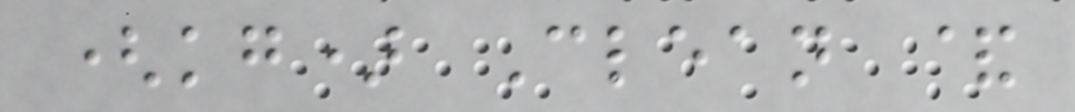(kg) Clean &
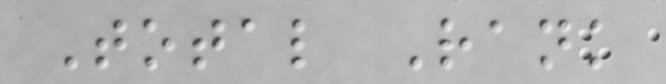Total Rank
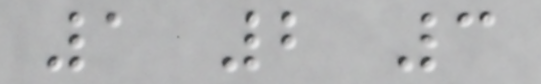1 2 3
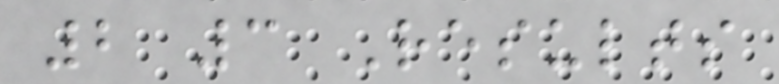2 3 Results
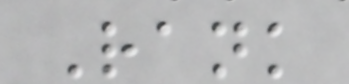Rank
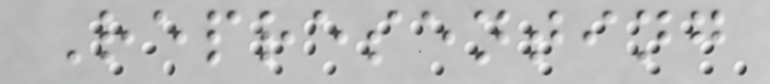Representing
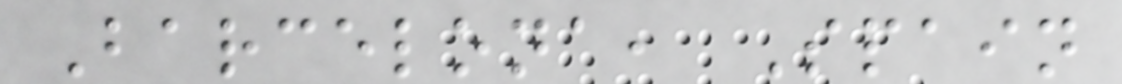Barcelona, Spain
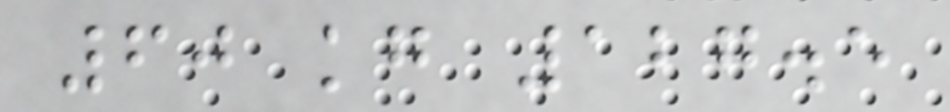60 kg 127.5
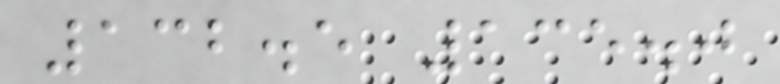132.5 135.0
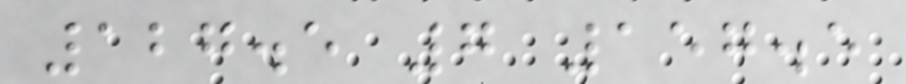127.5 7 157.5
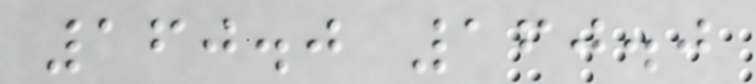160.0 160.0
